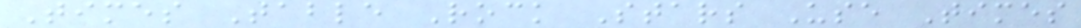Times Table Rock Stars Use Times
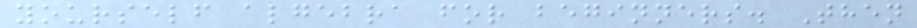yourself algebra for beginners. Then
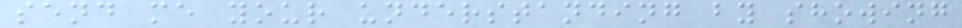send me your understanding by showing
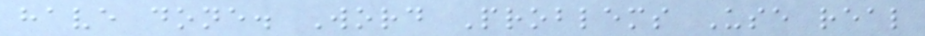have done. Word Problems Use real
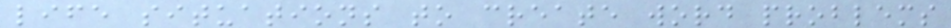life situations to create word problems
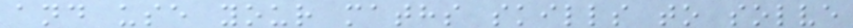and use your maths skills to solve
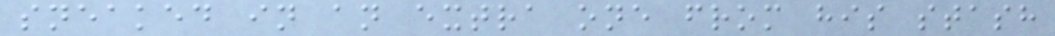sneaked in an extra one from his stash
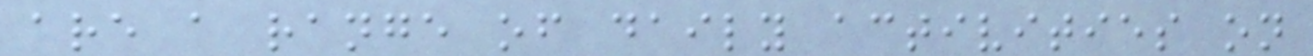are a range of daily activities on
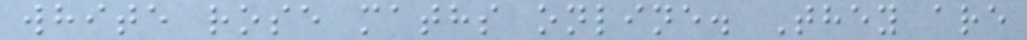white rose maths online. They are
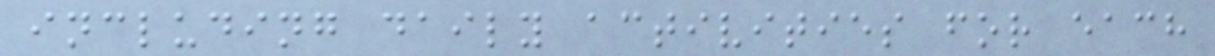including daily activities for each
